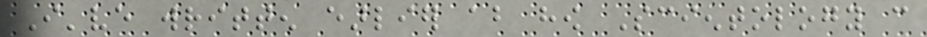I've written earlier about how Scientology can
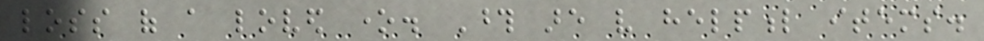loss of a loved one. Those are very helpful items.
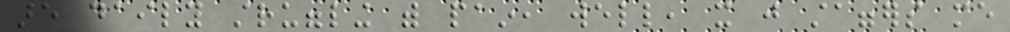are daily struggling with pain, well, it just staggers me
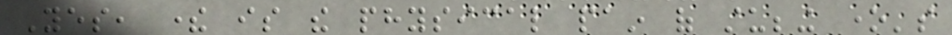Yes, there is the physical pain of stubbing one's
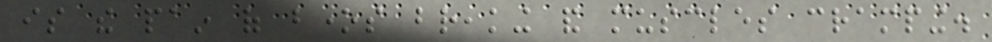is the pain of bones breaking and muscles cramping.
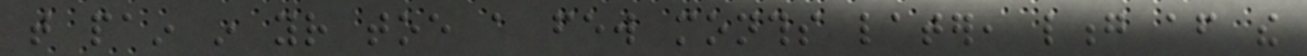that pain in your toe a few months later, long after the
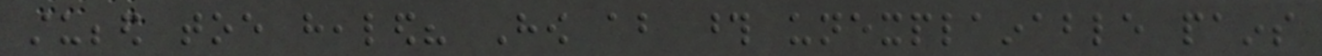stubbed toe healed? How about those unexplainable pains
